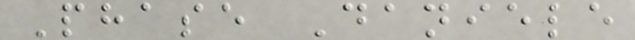Phase Daniele
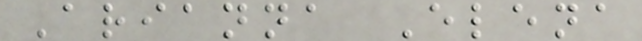Arianna Elena
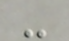-
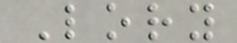Lory
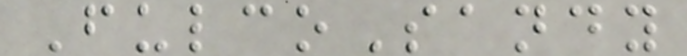FulcoSandy
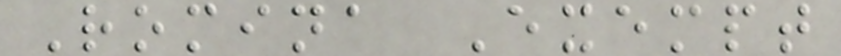Romina Exempt
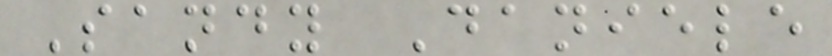Sandy Daniele
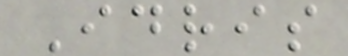Idris
